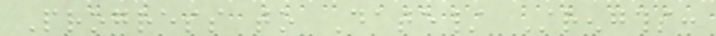Progress to Date/ Strengths:
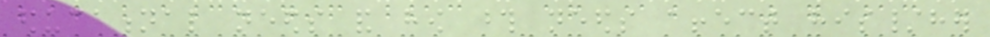educational needs and how those needs affect his/her
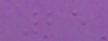25
